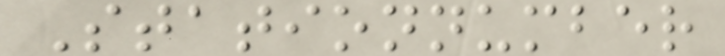Stationnumber
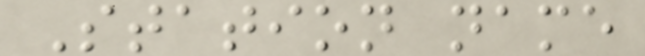Station name
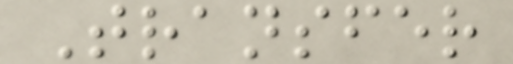Transfer
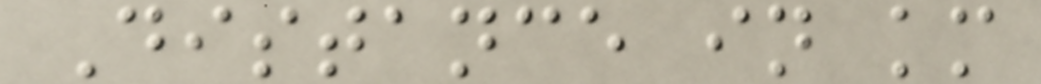Distance in km
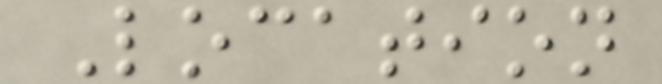Location
